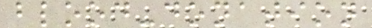blood-donation
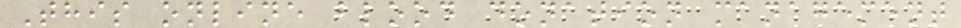This online blood donation management
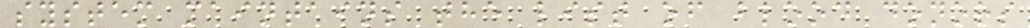system maintains the list of blood donors
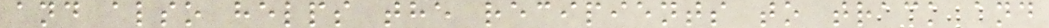and also helps the recipients to track and
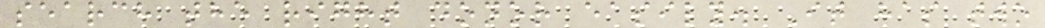search the right donor easily. It has two
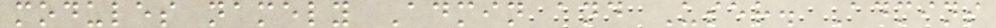modules namely Admin and User. Admins
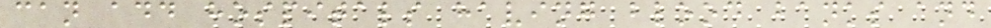can add hospitals having blood banks and
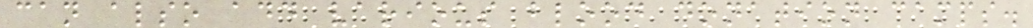can also add various blood donation camps.
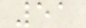51
